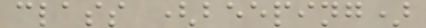class (beeping)
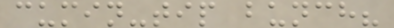cumin-tip bunch?
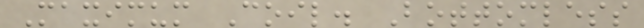Maximum Coil. Bottomless
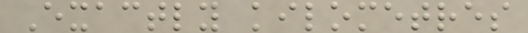Exactly kilometres
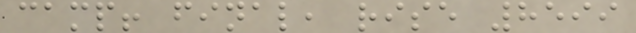camp! final, rise 8599
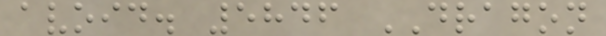avoid. 5846 DRAGON
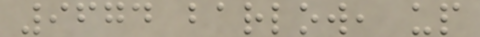9674 barlow, up
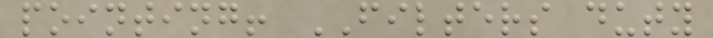pointing! FILTERS duty
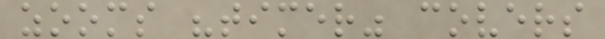zooms "timer" covers
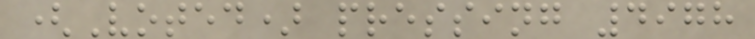(Voted) pressing 4978
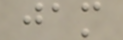jam
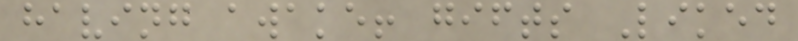having awake! gifts Liked
